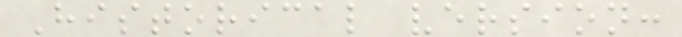Historical version:
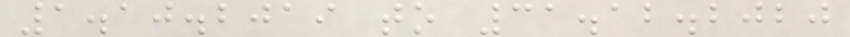1.10.2019 to 31.12.2020
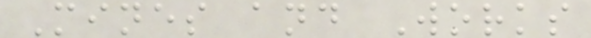Mines and Works
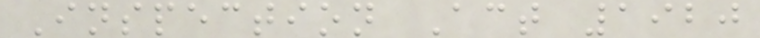Inspection Act 1920
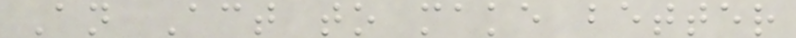An Act to make better
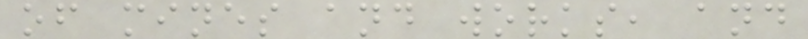of mines and works, and
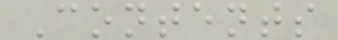Contents
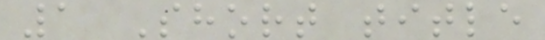1 Short title
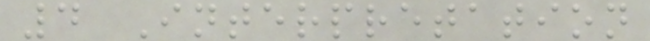4 Interpretation
